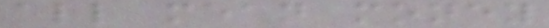all mean money
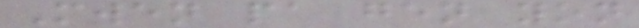Mwen pa gen yon
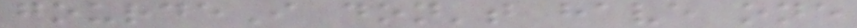gourdeI don't have one
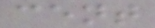cent
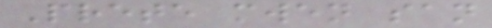Prete mwen san
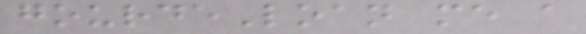gourdeLoan me a
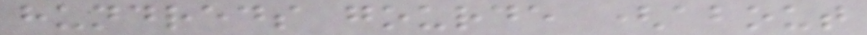hundreds gourde (about
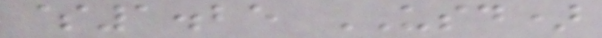$1.25 USD)
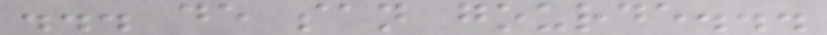... de san gourde...
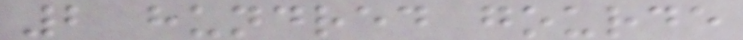2 hundred gourde
